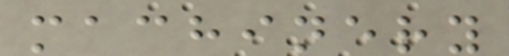machinery
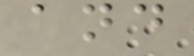and
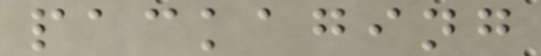packaging
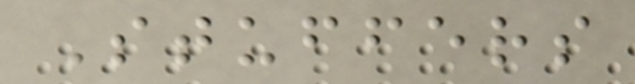Stuffers
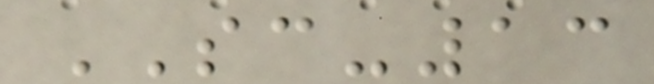SC-13
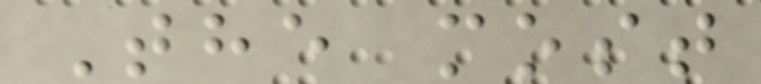The most
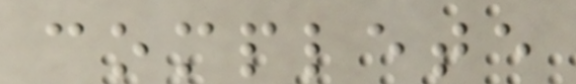complete
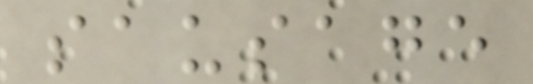sausage
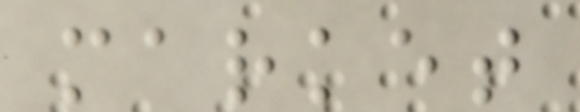market
